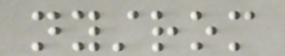nystrom
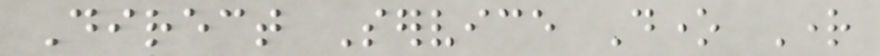Direct Service Done Right
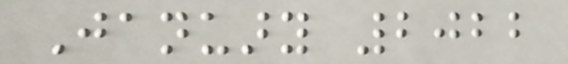January 2022
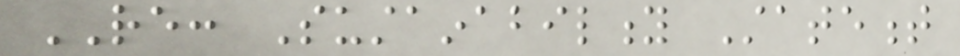RE: Sustainability Statement
